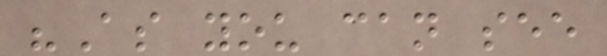"As you can see
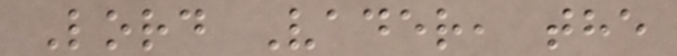Lord Vader, the
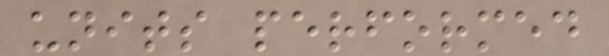units performed
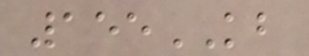155KB
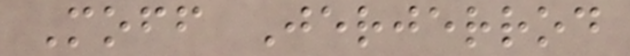Moff Jerjerrod
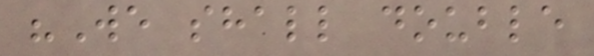"We shall double
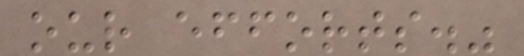our efforts."
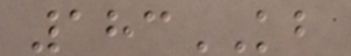183KB
